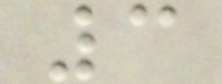3
